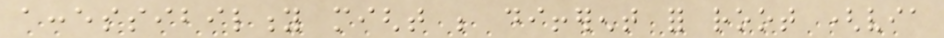accessibility might be different for root (via
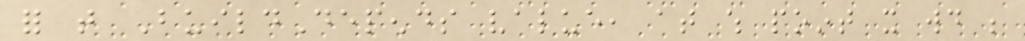for that BuildDepends value, at which point it would be
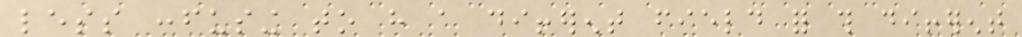less confusing to have a different field for this different
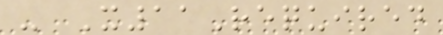- X11Required
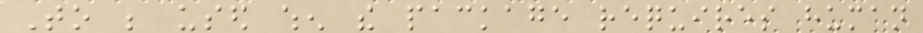To be used when the package requires human
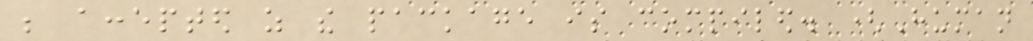be accepted as the package is compiled. (Human
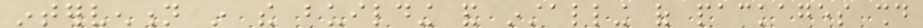intervention in the building and installing of packages should
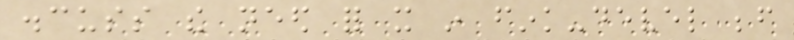discuss the need for it in fink-devel before
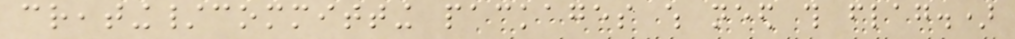creating/committing packages which need this flag.)
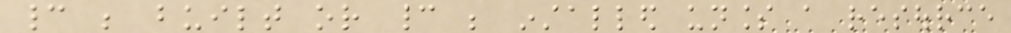cannot be built or cannot be installed unless a resource
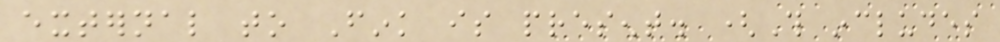external to Fink is present. (This includes
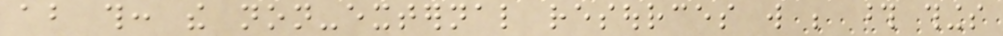about this: the non-external resources will be those things
